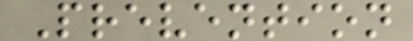Prevention
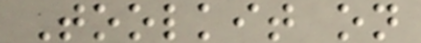Toolkit on
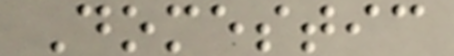Domestic
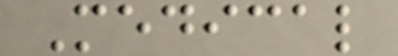Medical
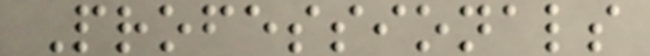Professionals
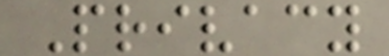Privacy
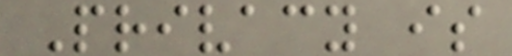Privacy is
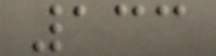133
